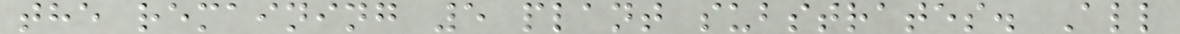the remaining 5 plant substrates. All
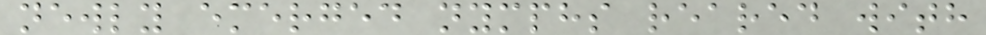newly emerged nymphs reared with
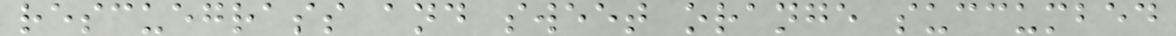rescuegrass and sweet orange succumbed
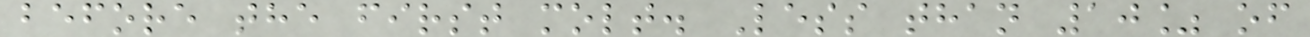before the first molt. Less than 10% of
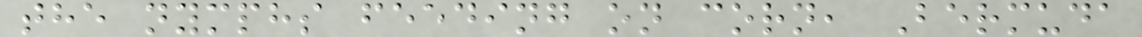the nymphs feeding on corn, Bermuda
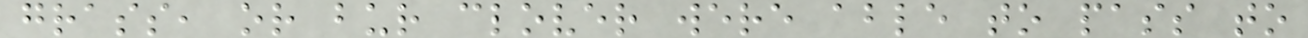grass, or bur clover were able to pass to
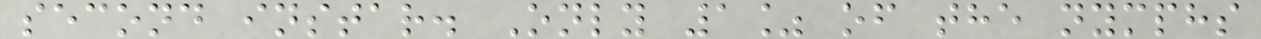second instar. Only 1% of the nymphs
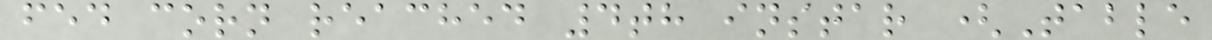fed corn reached 4th instar (Table
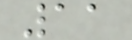11
